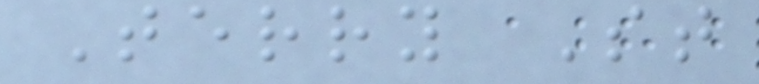Terry St
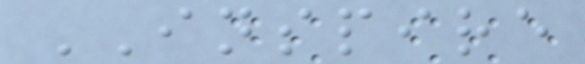INSPIRE
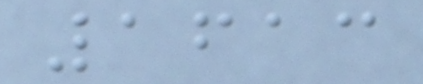1613
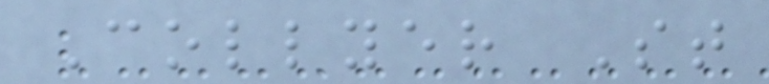Collyer St
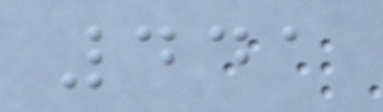441
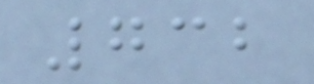732
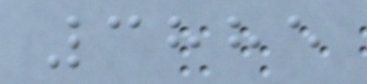3885
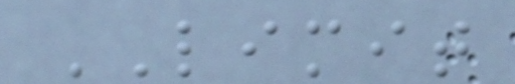LIMIT
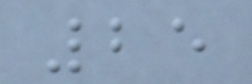25
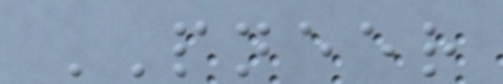PNEER
